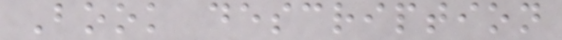Book description
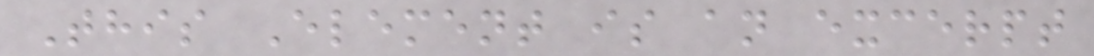This Element is an excerpt
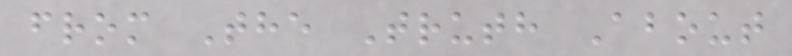from The Truth About
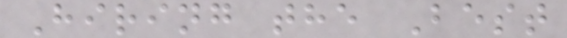Hiring the Best
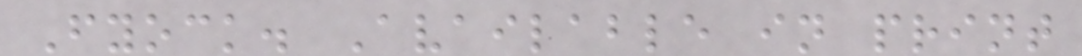Fyock. Available in print
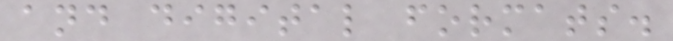and digital formats.
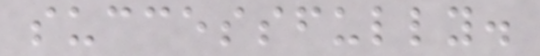successfully.
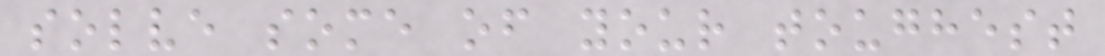solve some of your toughest
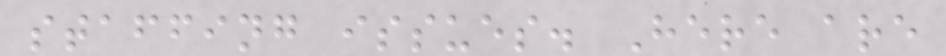staffing issues. Here are
